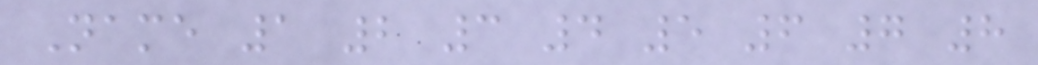Name 1 2 3 4 5 6 7 8
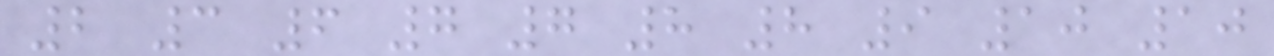2 3 6 7 7 8 8 9 10 10
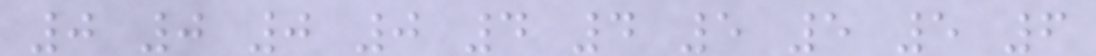0 0 0 0 4 4 5 5 5 6
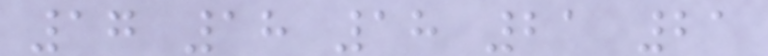17 18 18 21 21
